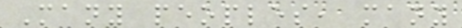Many peoples, many
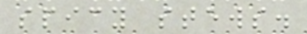spicy stews.
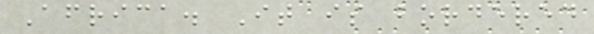Africa. It is bordered
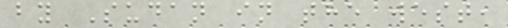by Sudan in the west,
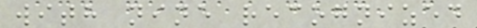with nine recognized
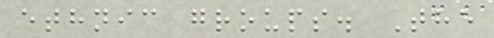ethnic groups. The
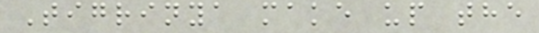Tigrinya make up the
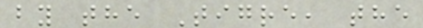by the Tigre, the
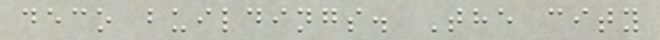deco buildings. The city
